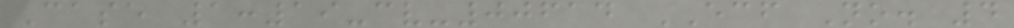Case 1:19-cv-00614 ECF No. 4
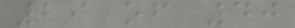29 of 40
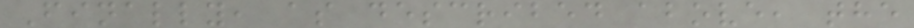Finally, as described above, the
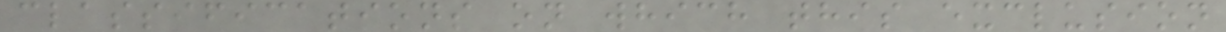classifications on which this exclusion
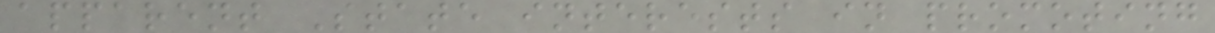apparent State interests in promoting
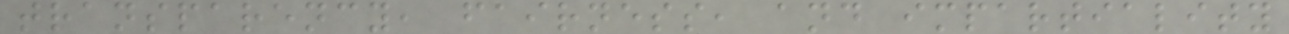transparency, fairness, and impartiality
